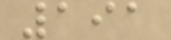191
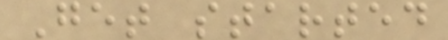Get started
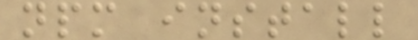npm install
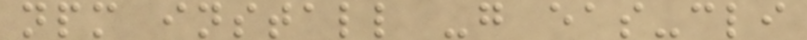npm install -g eas-cli
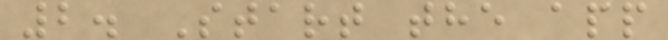2. Start the app
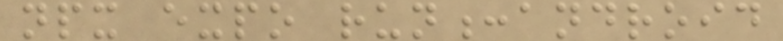npx expo run:android
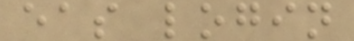eas login
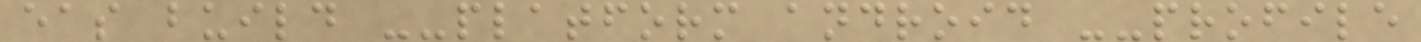eas build --platform android --profile
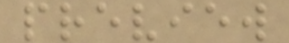preview
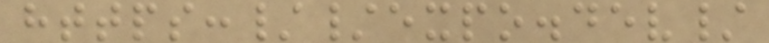https://expo.dev/
